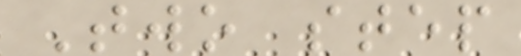Two step
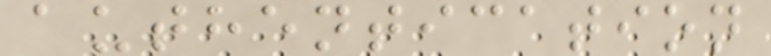authentication
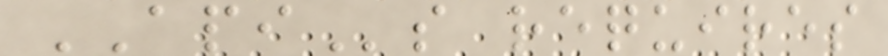APIs requires
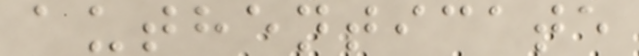authenticate
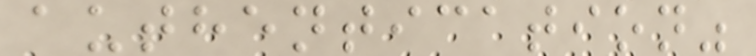authentication"
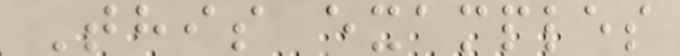This examples
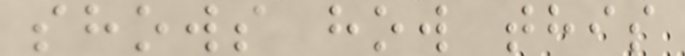shows how this
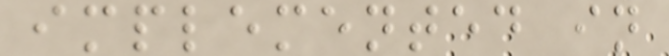implemented in
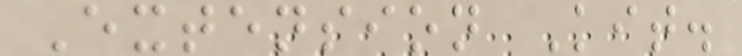Extension Kit.
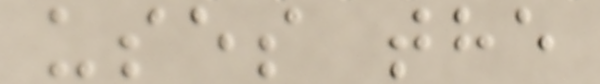uses the
